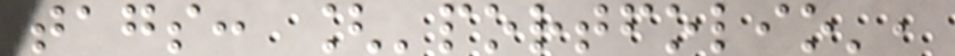tags: ['portfolio',
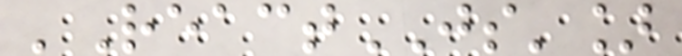'ReactJS']
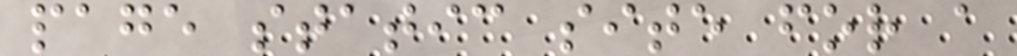page static site for a
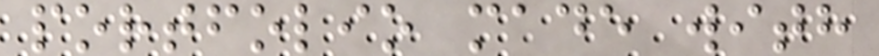portfolio made with
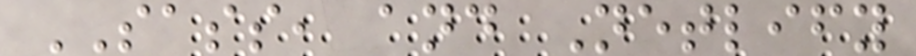SASS, and Netlify
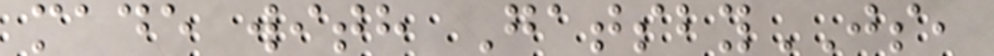made with GatsbyJS,
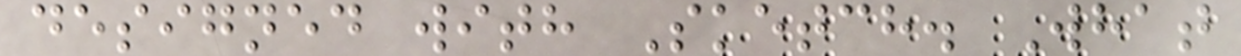designed with Sketch. What
